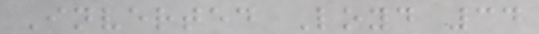Inverted Loyd 34
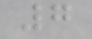7
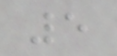5
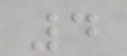4
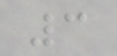3
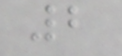2
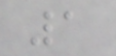1
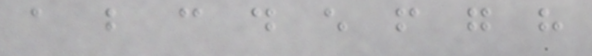a b c d e f g h
